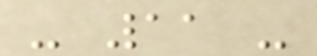- 11 -
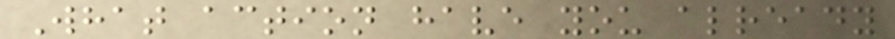What action have you already
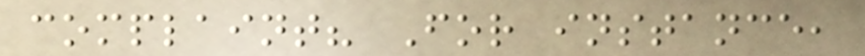complaint? For instance,
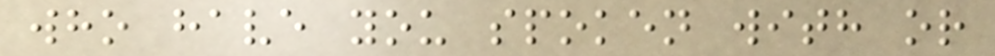who have you spoken with or
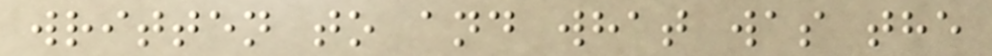written to and what was the
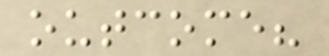outcome?
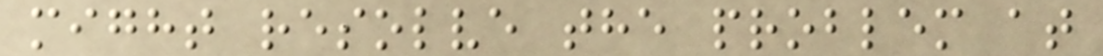might resolve the problem at
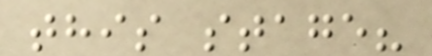this stage?
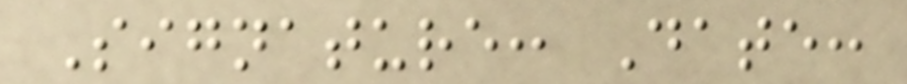Signature: Date:
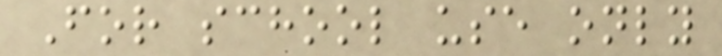For school use only
